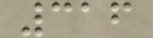316
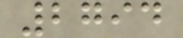2794
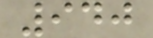940
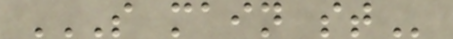S MAIN ST
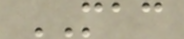MAC
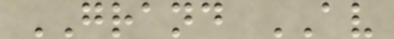GRAND AV
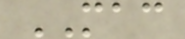MAC
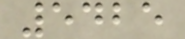5425
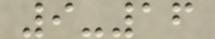9-16
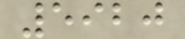5920
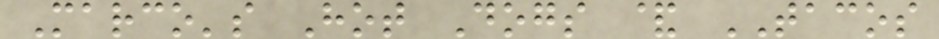Marco's Hot Dogs & TACOS
